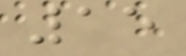15
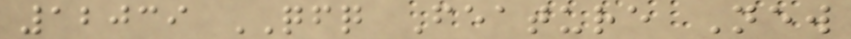12039 QFQ Feature New
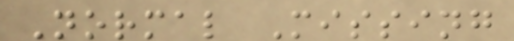Normal Missing
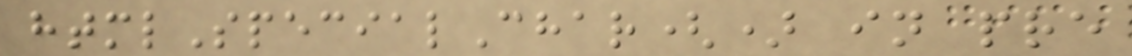htmlSpecialChar() in pre
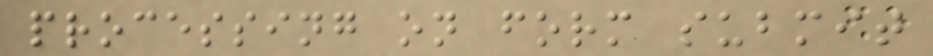processing on form submit
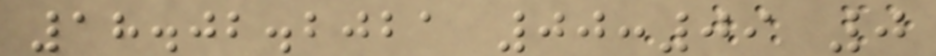18.02.2021 00:09 0
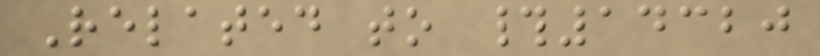Related to #14320
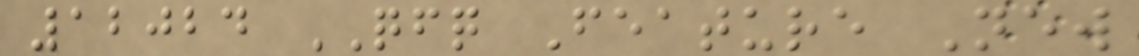12024 QFQ Feature New
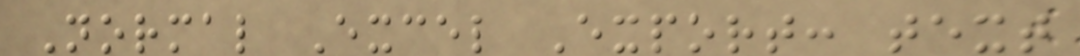Normal Excel Export: text
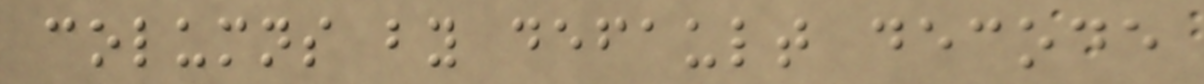columns by default decode
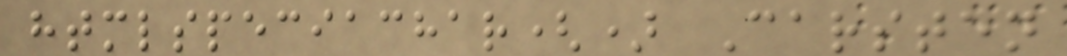htmlspeciachar() Carsten
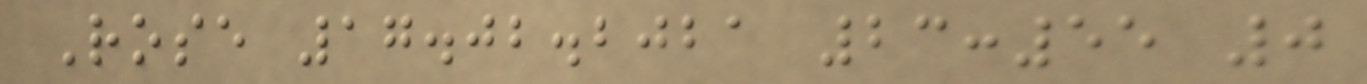Rose 17.02.2021 23:55 0
